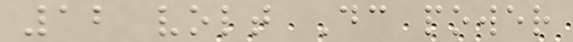12 volt Dc power
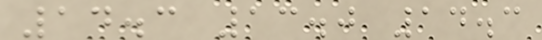14.3 13.0 14.3
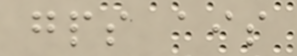gps ais
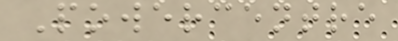Powercentre
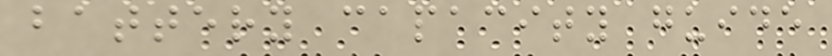battery capacity guide
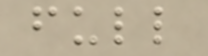full
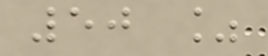50 %
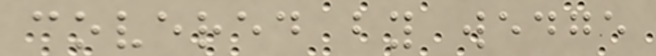covered by wedge
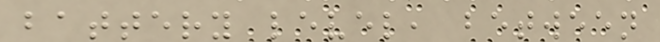battery level, between
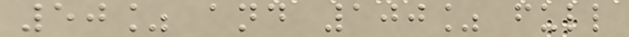50% and 100% full
